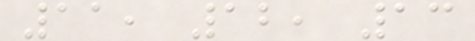11, 12, 13
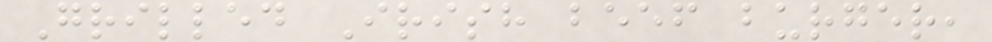Grilled Irish beef burger,
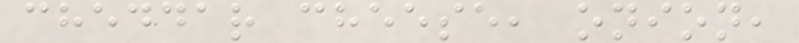cheddar cheese, onion,
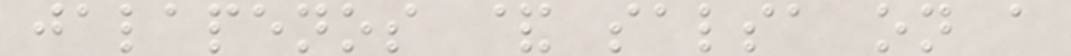jalapenos & salsa on a
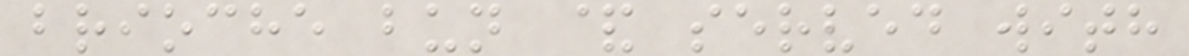brioche bun & served with
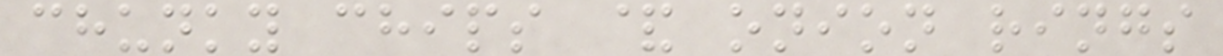chunky chips & onion rings
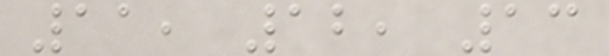11, 12, 13
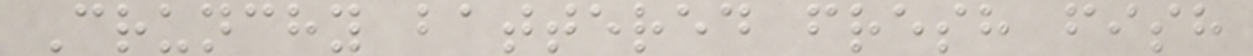Crunchy battered fresh fish
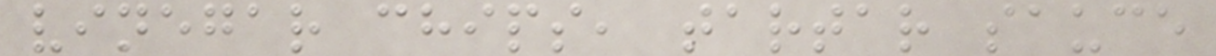vinegar chips, tartar sauce
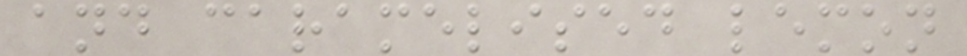and caramelised lemon
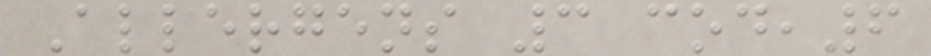Allergens 3 cod,6
